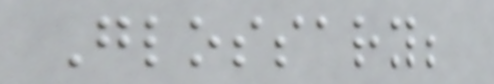Glossary;
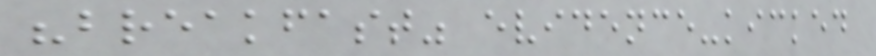"breakfast" evidence-kicked
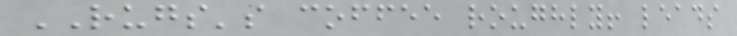RUGS's coffee roughly! leads
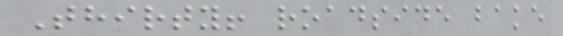Thirty! roadside bake
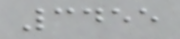3455
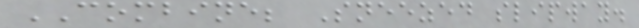COMBINE; Sneezed slipway.
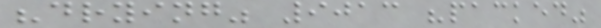"drying" 9013 "packed"
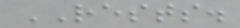RESTS.
